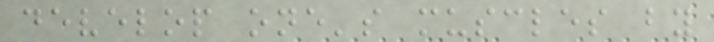develop one's muscles by
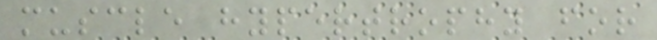muscle hypertrophy for
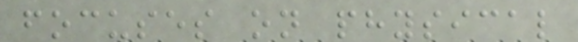focuses on physical
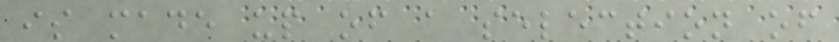is made up of a selection of
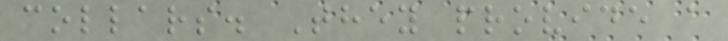collars. They provide a
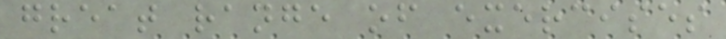great range of exercises
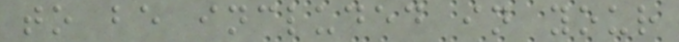to be included in your
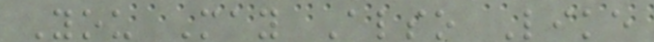You May Also Like
